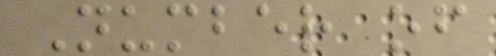Number of
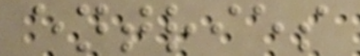entries
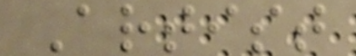Artist
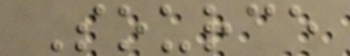Source
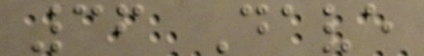36 Dave
